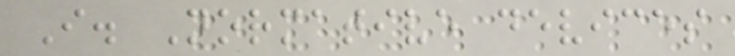I. Normative devices
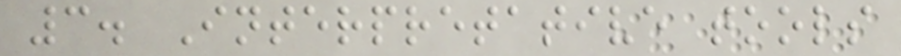3. Interpretative tools
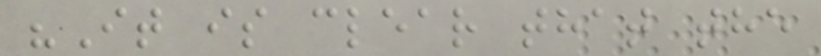"It is clear that the
